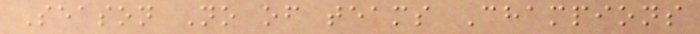Season No of teams Champions
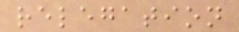relegation
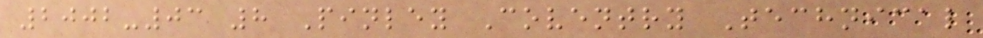2002-03 8 Pinley Coventry Technical
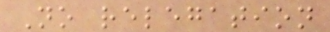No relegation
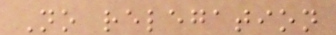No relegation
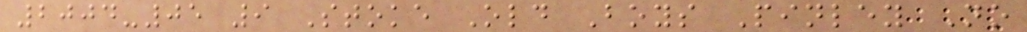2004-05 9 Stoke Old Boys Pinley No
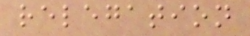relegation
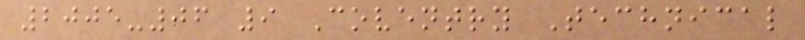2005-06 9 Coventry Technical
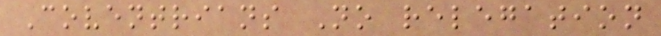Coventrians No relegation
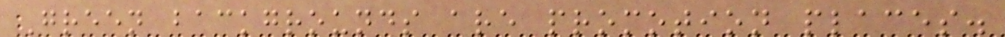Green backgrounds are promotion places.
